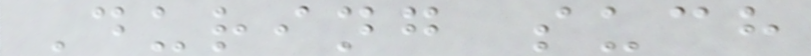During such
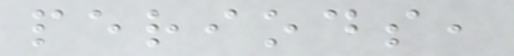periods,
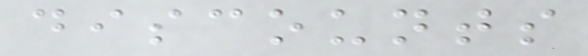discounts
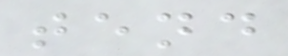tend
